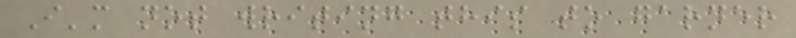I'm not writing this to garner
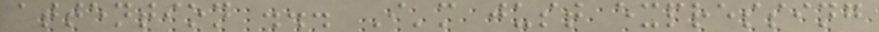attention ... I'm just expressing
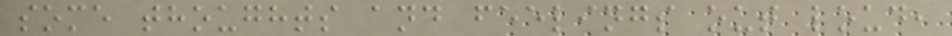some thoughts and feelings out loud,
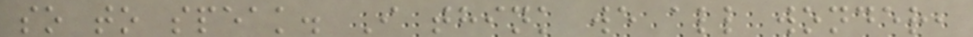so to speak. I think we all wonder,
